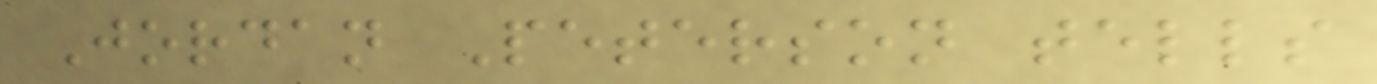Jordan Peterson tells
